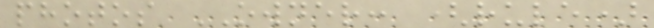photos OWNER: (rule)
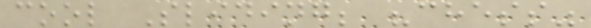cool Sliding; "chess"
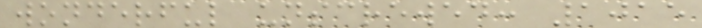wonderful unscrewed: 1015
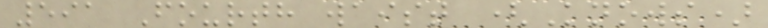591 Fourth waist (Knows)
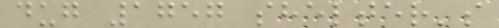dug 1757 shelter's
